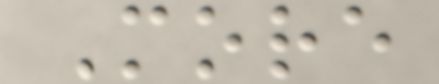More
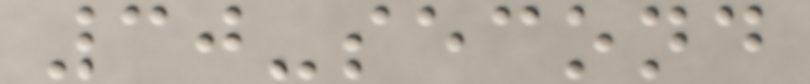30-second
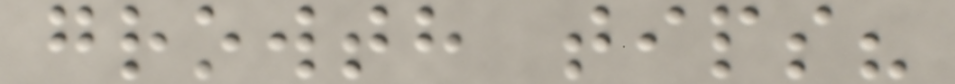growth tips?
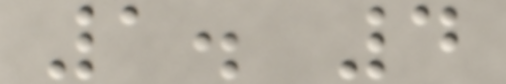1. 4
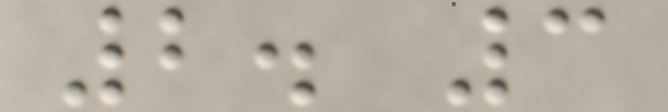2. 3
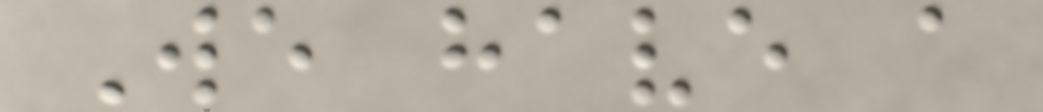We have a
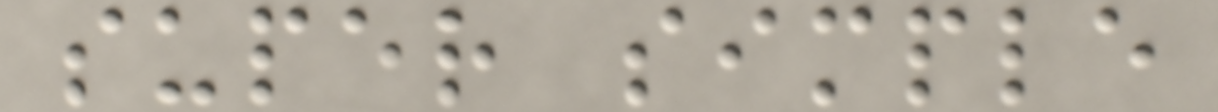super simple
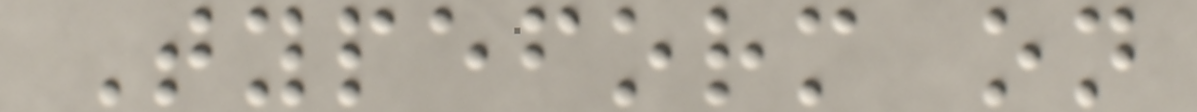Typeform on
